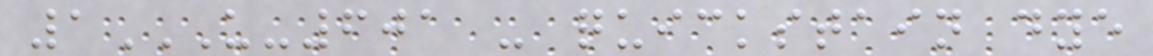1U-601 - QUICKSTAIN DYE
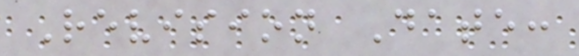Revision Date:
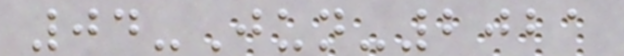04-Jun-2021
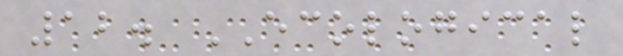12. ECOLOGICAL
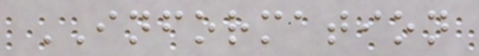INFORMATION
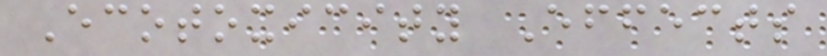Ecotoxicity Effects
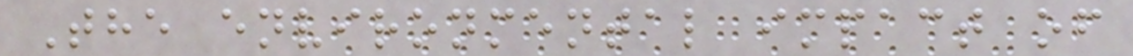The environmental impact of
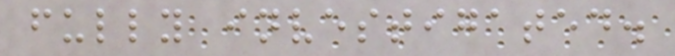fully investigated.
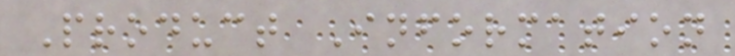Product Information
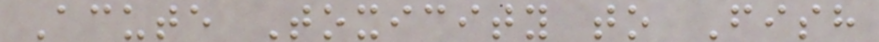Acute Toxicity to Fish
